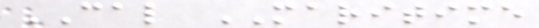CAL MARITIME
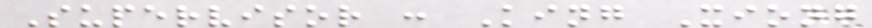Supervisor : King Xiong
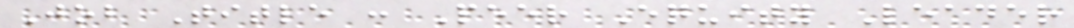Job Title : Peer Equity Leader
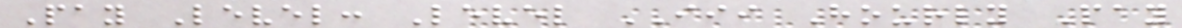Pay Level: Level III Hourly Pay
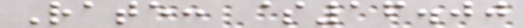Rate: $16.00
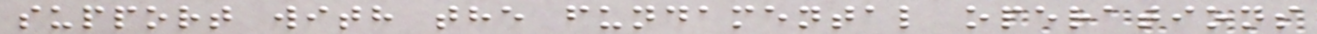support with the fundamental operations
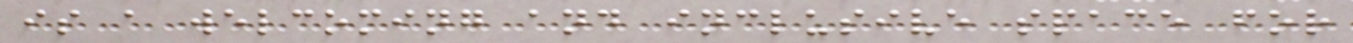is a welcoming and inclusive space for
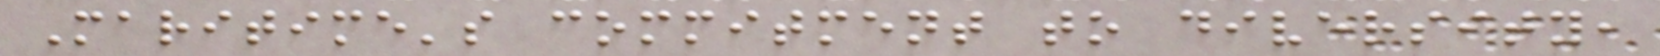Maritime's commitment to diversity,
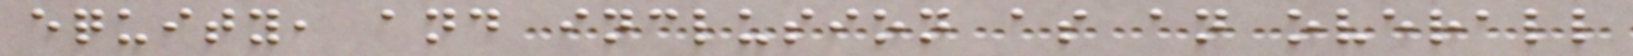equity, and inclusion as an overall
